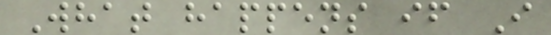What happens if I
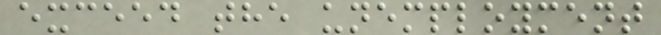exceed the unemployment
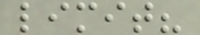limit?
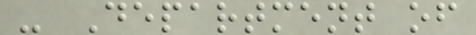- Department of
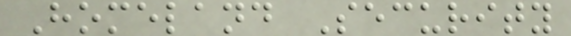Homeland Security
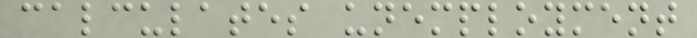calculates unemployment
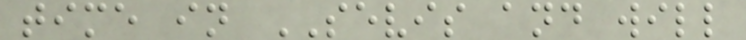time in SEVIS and will
